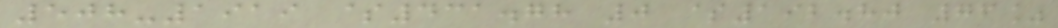508-1919 $431.78 0 $192.80 76%
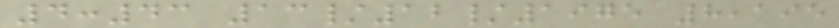4:43 13/12/1975 8,195
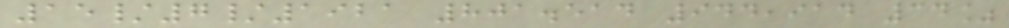15/7/1921 801.514 944,914 34%
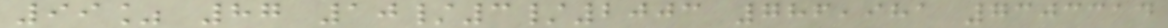99% 87 10/3/2003 786,981 7303314
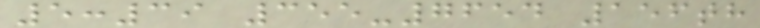5:39 355-7654 156th
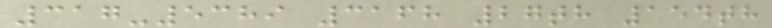317-5389 3168 27th 154th
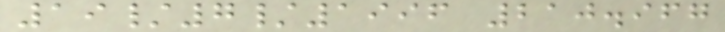19/7/1996 210.967
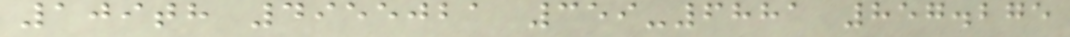109th 4955021 359-6881 857.275
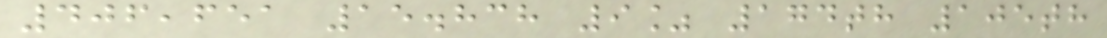406,651 15.838 9% 174th 105th
